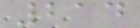214
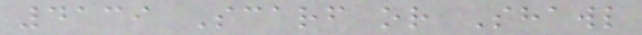4139 Scarf or Shawl
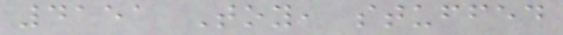4151 Toy, stuffed
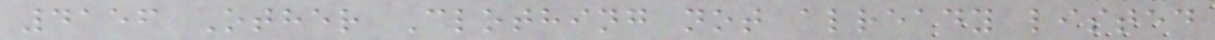4156 Other Clothing not already listed
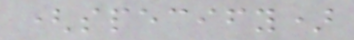(specify)
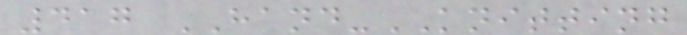417 HAND-KNITTING
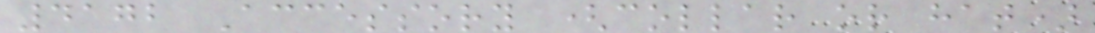4172 Accessory (collar or hat)
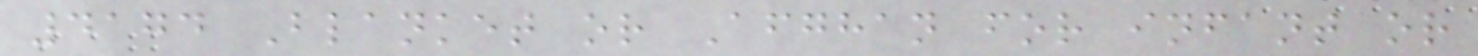4174 Blanket or Afghan for infant or
